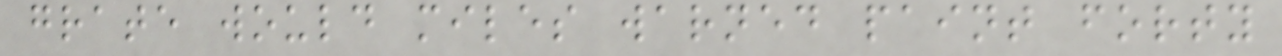grate would miles warned paint forty
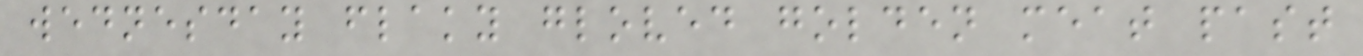wednesday flaky gloved golden meat past
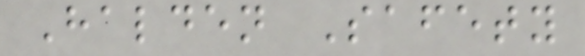Halden Safety
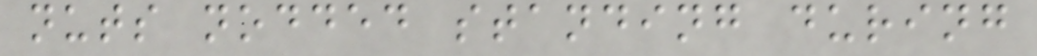nuts nodded standing during
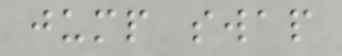jump swap
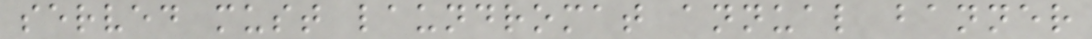served must laundromat annual banner
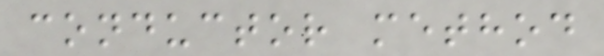conductor method
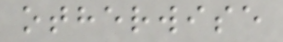otherwise
